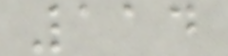114
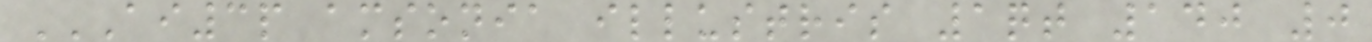AI3P AMSONIA ILLUSTRIS 1QT 140 0
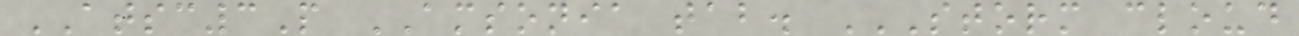ATSC3P AMSONIA tab. STORM CLOUD
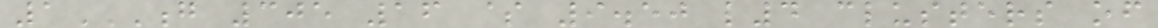1G 305 16 $ 9.50 L4 CLUSTERS OF
